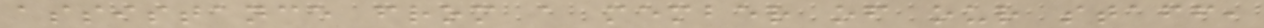assistance from a member of our staff,
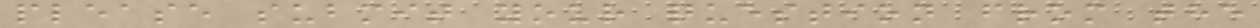please submit your question from the
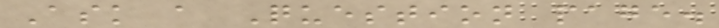Ask a Question page.
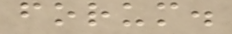forum.
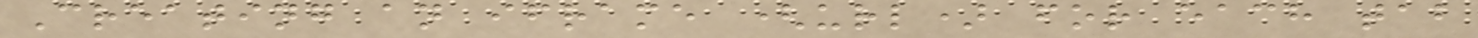Creating an iframe (url) for each tab
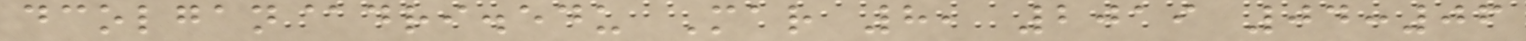dcolgan@dri.edu Mar 8, 2019 04:06
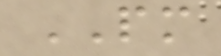PM
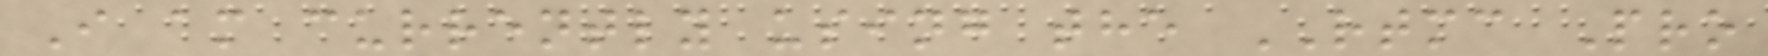I am currently using the RTMC Pro
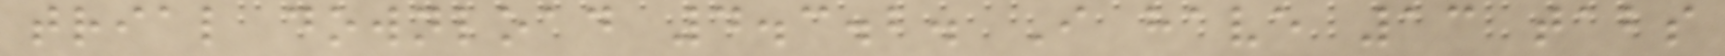trial download 4.3.2. I have 13 tabs
